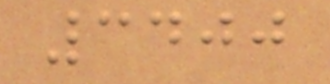3400
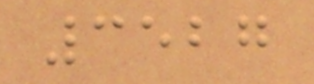3527
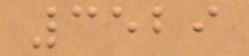3529
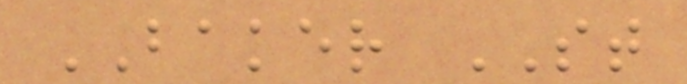BAKER ST
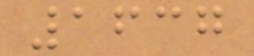1637
